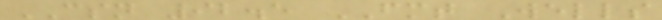CSN 92.5 FMT Wells
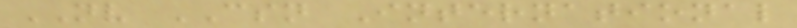NV CSN International
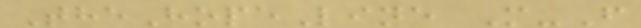TheHopeLine M-F
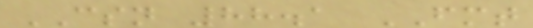CSN 88.1 FMT
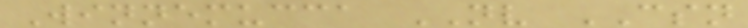Winnemucca NV CSN
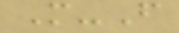M-F
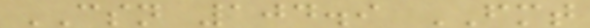CSN 104.9 FMT
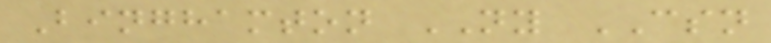Binghamton NY CSN
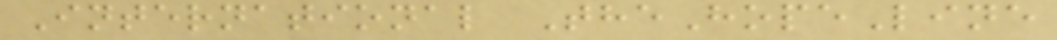International TheHopeLine
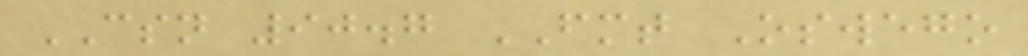CSN 90.7 FMT Oswego
